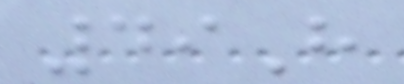49H
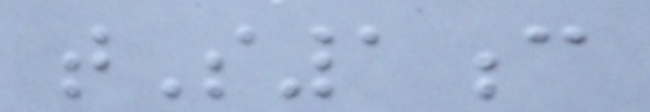tS1c
